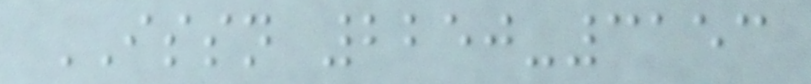ISSN 2250-3153
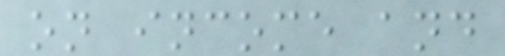on income and
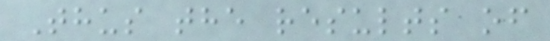Thus the results of
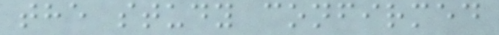the study confirmed
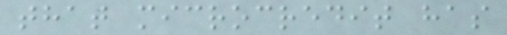that microcredit has
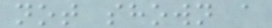not shown a
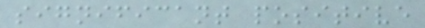significant positive
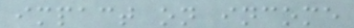impact on income
